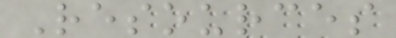Resources
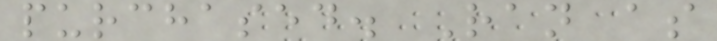purchased. Ran as
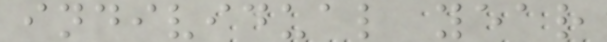individual year
